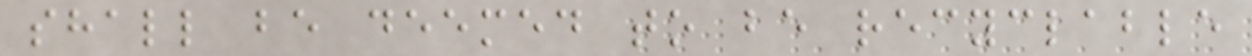shall be deemed to be recyclable
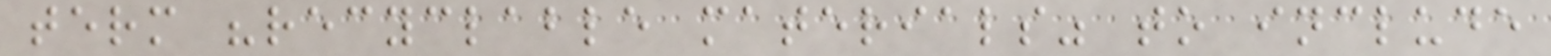term "recyclable materials" to include
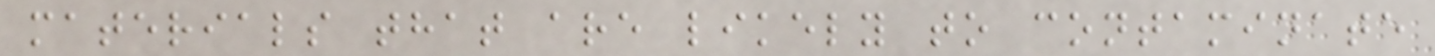materials that are likely to contaminate
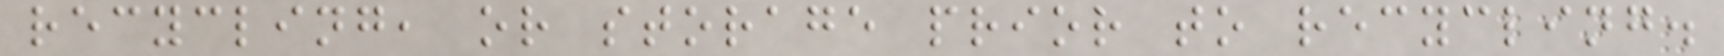recycling, or storage prior to recycling.
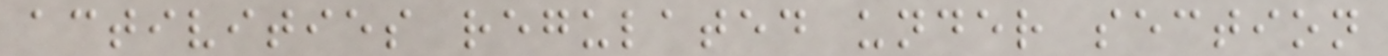activities regulated under section
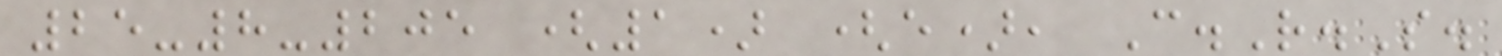25-8-205 (1) (e), C.R.S.
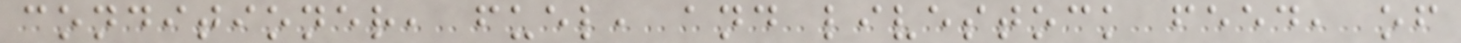conditioner, fuel, and livestock feed, of
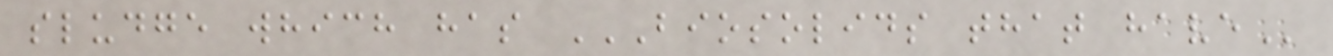sludge which has BIOSOLIDS THAT HAVE
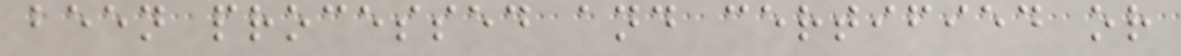been processed and certified or
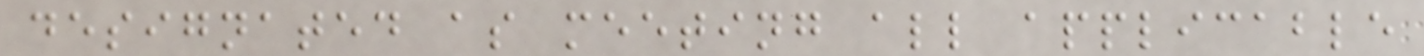designated as meeting all applicable
